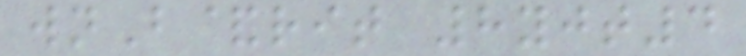wnB&rit 8yjt4
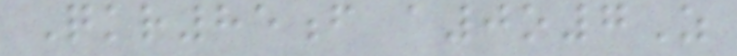Qkr85f a0o7Z
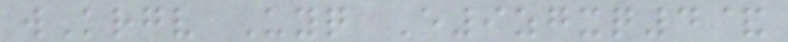wKrgv Uyq E9zgxq4&
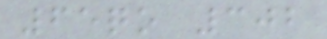65qo 302
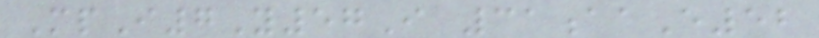MpI7Y57I 31aaE52
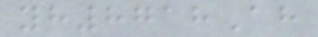yh8718Ah
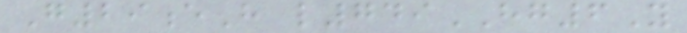G29eH l749HG6Y
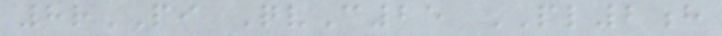8rPI QvC25 PL2h
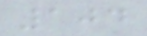104
